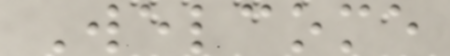Welcome
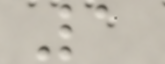1
